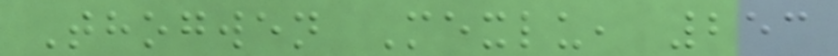Thogwen Mexlu, 253
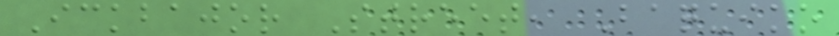Ickbajor Street, Baquiko
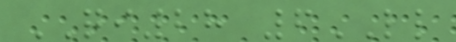QI28 6LL
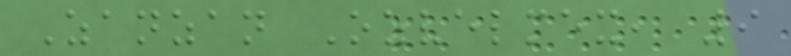Zanzan Ozvelmex, 9
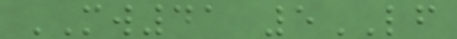MW41 5LF
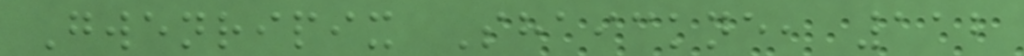Gwenripix Shaickne, 112
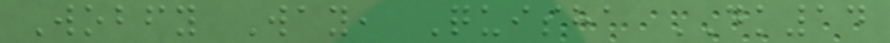Wobfy Way, Quisha DK14
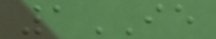1IE
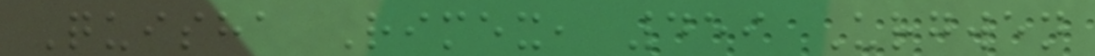Quisha Rimex, 459 Urgwen
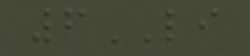6LI
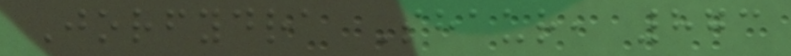Jorfydra Shaur, 873
